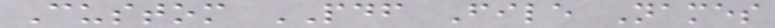Custom PDF File Names
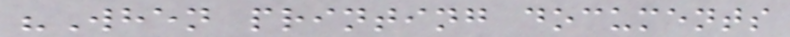"When printing documents
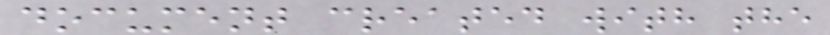document created with the
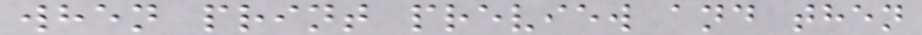when print preview and then
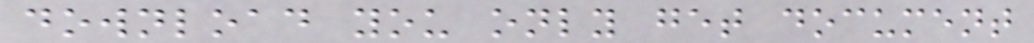download you only get document
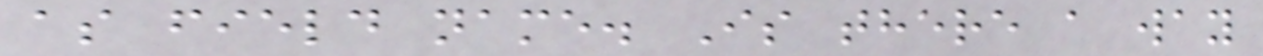as field name. Is there a way
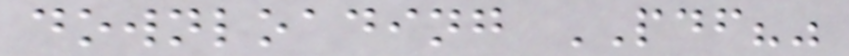downloading PDF?"
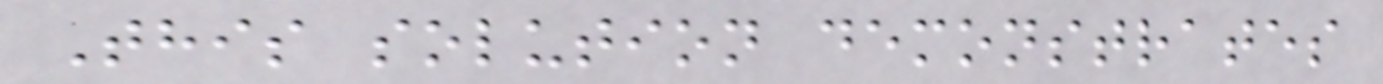This solution demonstrates
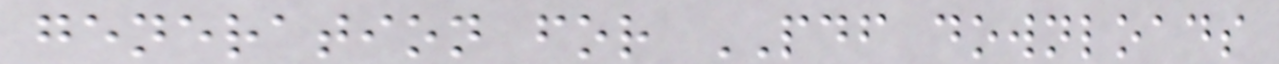generation for PDF downloads
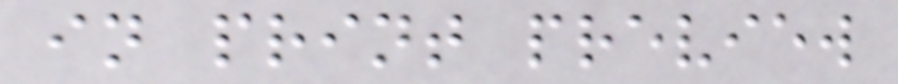in print preview
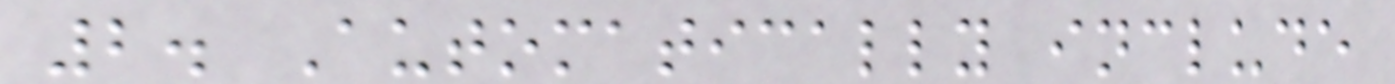2. Automatically include
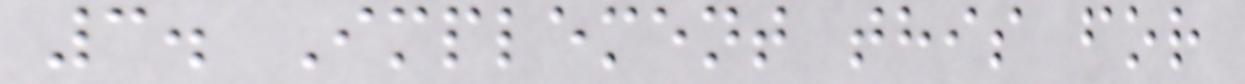3. Implement this for
